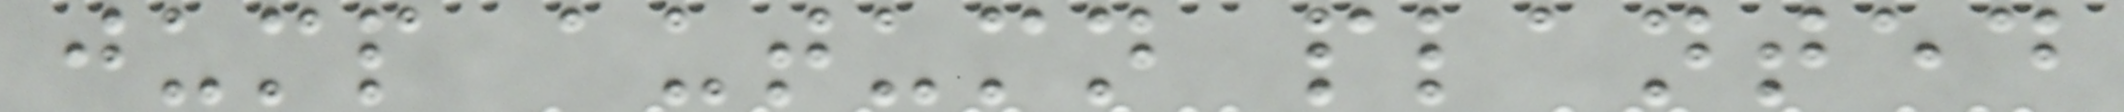jump autumn planted
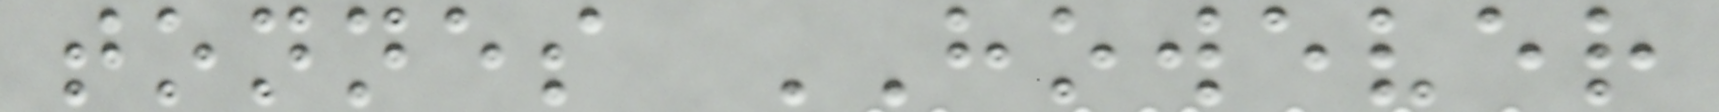tonnes HOWEVER
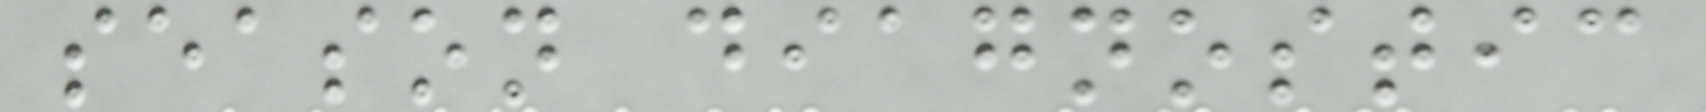season diagnostic
